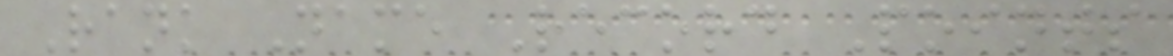Rank Name Record Points
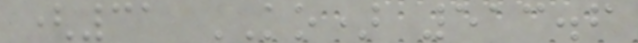(31 KO) 513.6
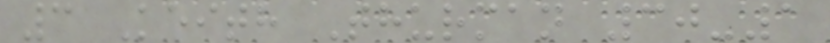3 Keith Thurman 30-1
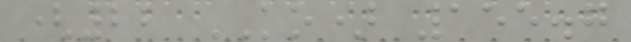(22 KO) 155.7
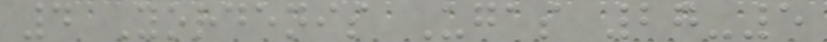4 Yordenis Ugas 27-5
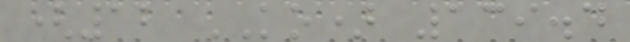(12 KO) 139.4
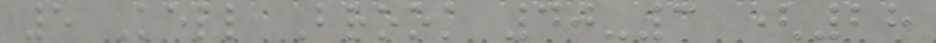5 Kell Brook 40-3 (28
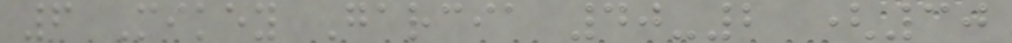6 Mikey Garcia 40-2 (30
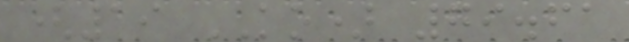(19 KO) 79.61
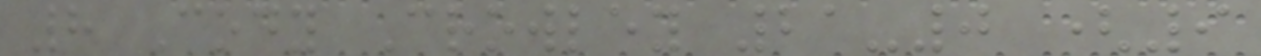8 Cody Crowley 21-0 (9
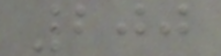200
